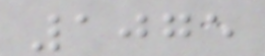1075
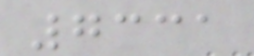7331
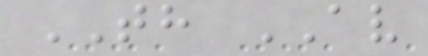TH AV
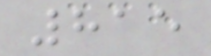815
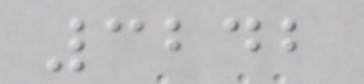3242
